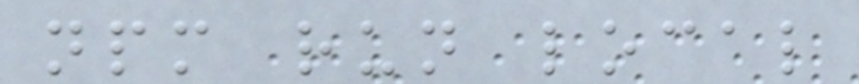npm run local
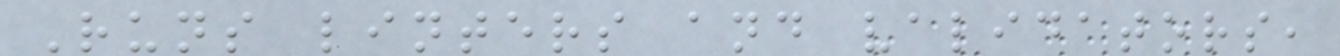Runs linters and validators,
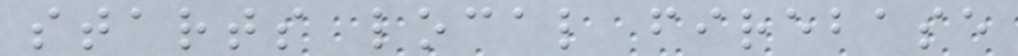starts local firebase
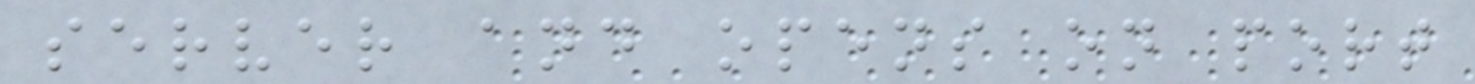server and opens on port
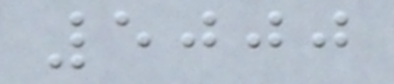5000
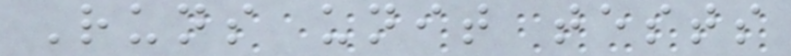Runs unit tests
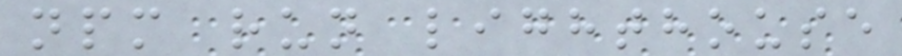npm run lighthouse
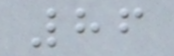86
